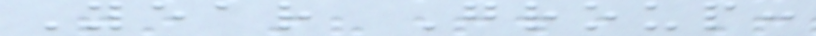Year Group:
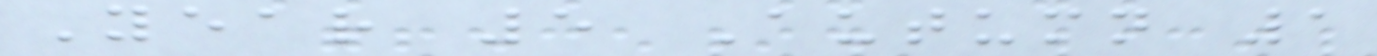Year 5 Autumn 1
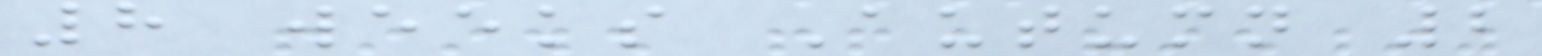8 weeks Autumn 2
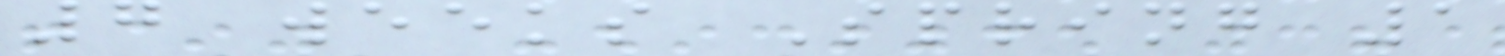7 weeks Spring 1
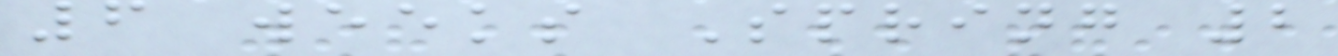6 weeks Spring 2
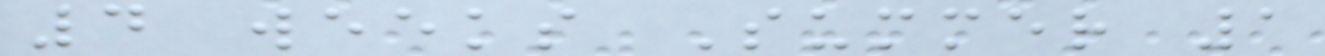4 weeks Summer 1
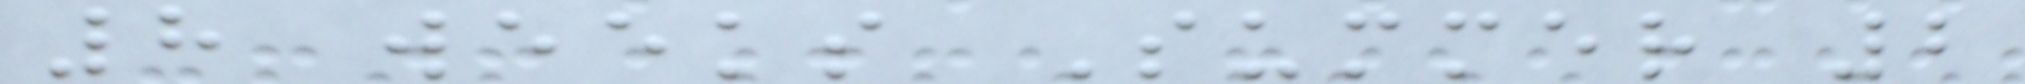8 weeks Summer 2
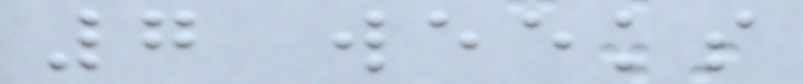7 weeks
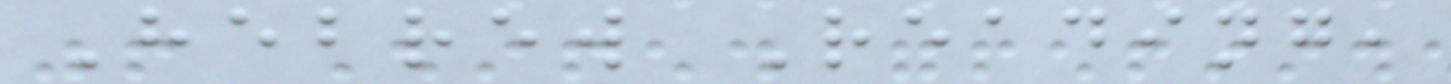Hebrew Reading,
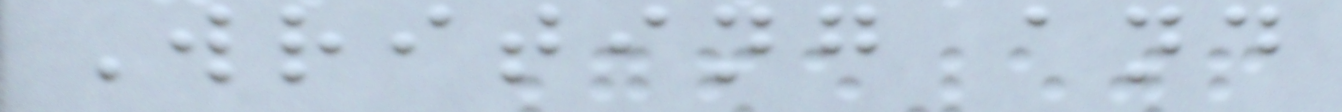Writing and
